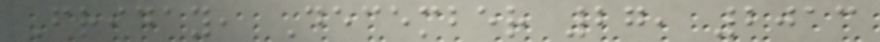Friday, December 27, 2013
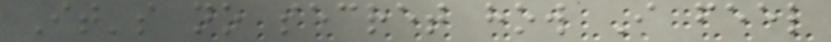It's no secret how I feel
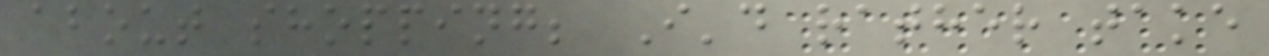about shopping; I'd rather take
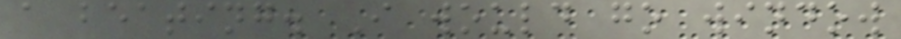a beating. I would go window
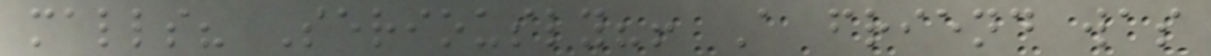malls? Seriously?! A friend was
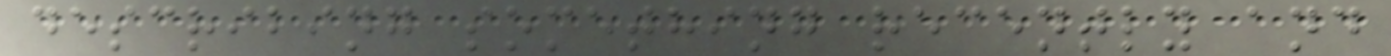describing something recently and
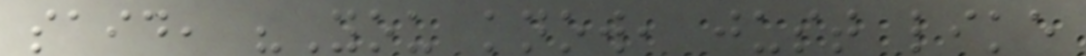said, "You know, just like
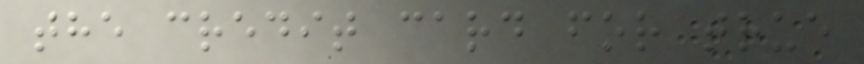the credit card for true
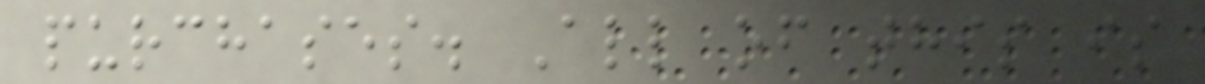purchases. All of this is
